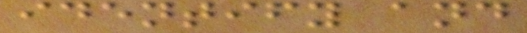identify and
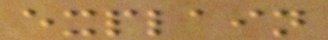explain
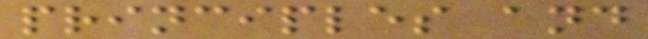principles and
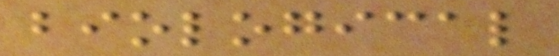biological
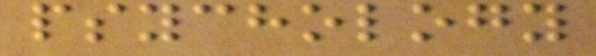psychology
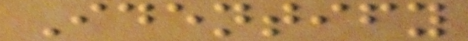Identify
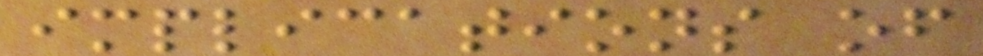implications of
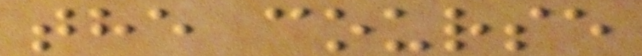the course
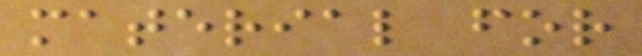material for
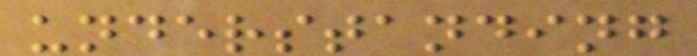understanding
